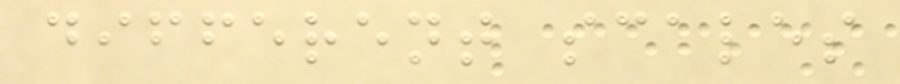different scales
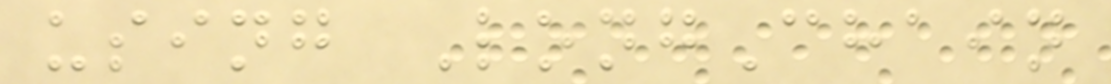using LongChain
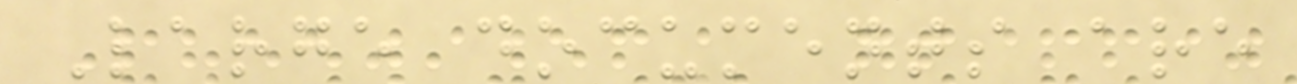Large documents are
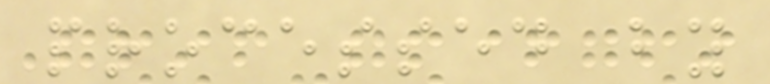processed by
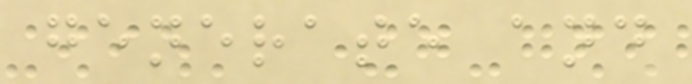generate and
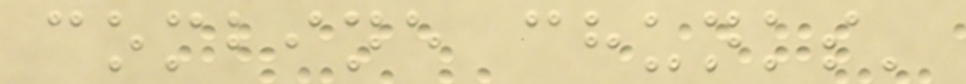combine chunks'
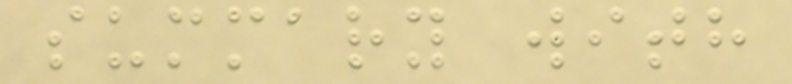summary with
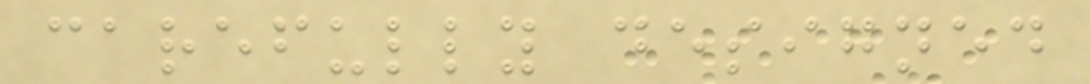carefully designed
